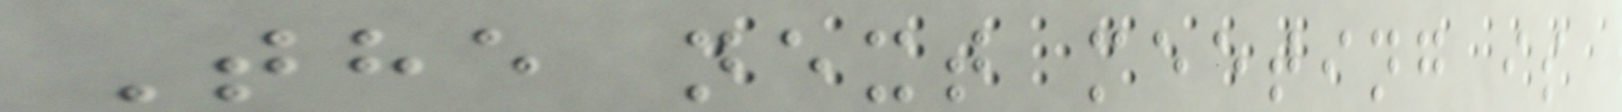The next meeting is
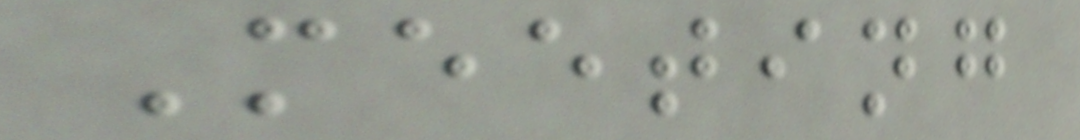Meeting
